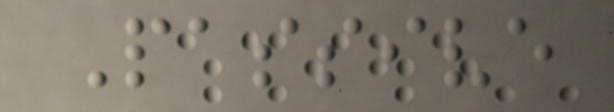Passive
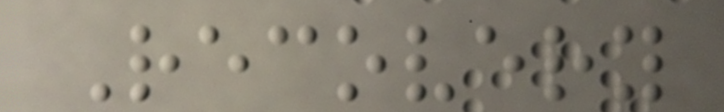Recovery
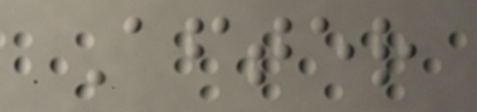After
